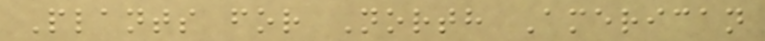Plants for North American
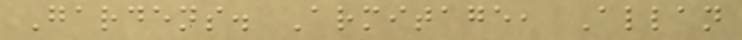Gardens. Armitage, Allan
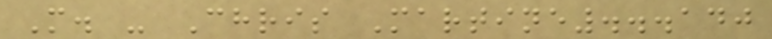M. - Chris Martine...140
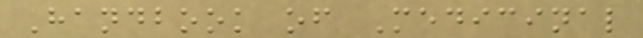Handbook of Medicinal
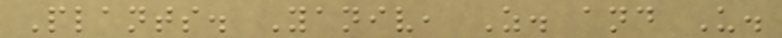Plants. Yaniv, Z. and U.
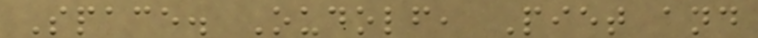Space. Oudolf, Piet and
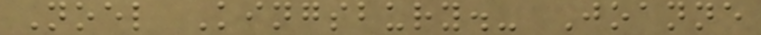Noel Kingsbury.- Joanne
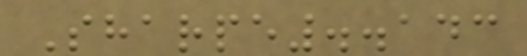Sharpe..143
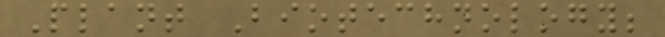Plant Biotechnology;
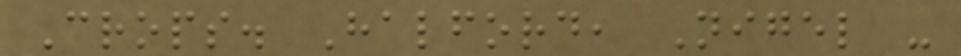Crops. Halford, Nigel -
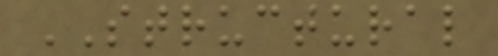STRUCTURAL
